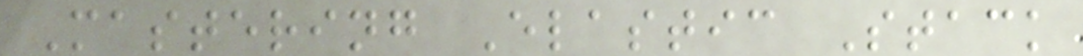Mastering Elastic Stack
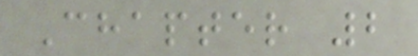Chapter 2
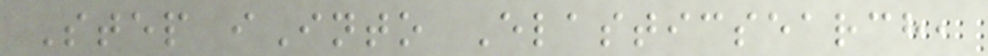Step iInto Elasticsearch,
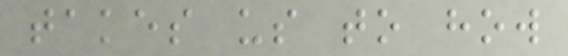takes us to how
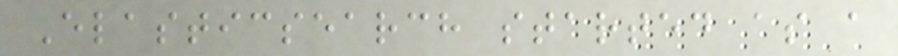Elasticsearch started as a
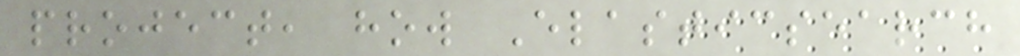project, how Elasticsearch
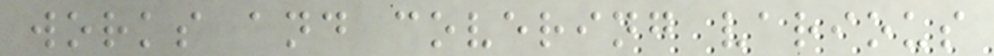works and covering various
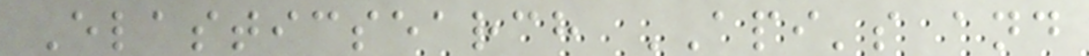Elasticsearch API's and
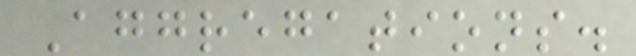Aggregations.
